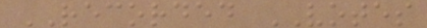RECORDED VOTES
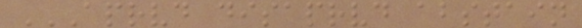APRVD DISAPRVD ABSTAIN
